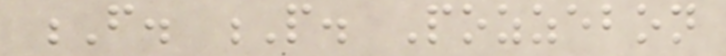F. P. Pozzebon
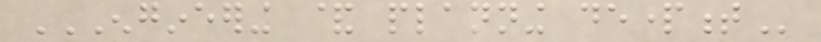ENGINEERING & PLANNING DEPARTMENT
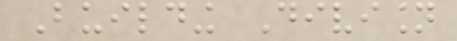Building Division
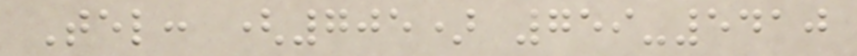Tel: (705) 759-5410
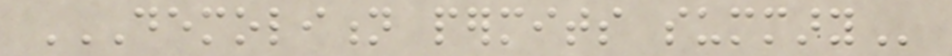DEMOLITION PERMITS SUMMARY
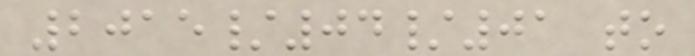2015/04/01 to
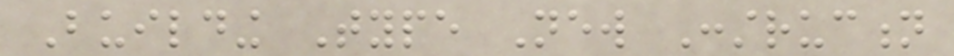Building Type New Construction
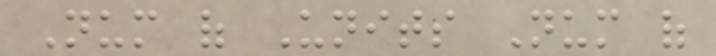Num of Units Num of
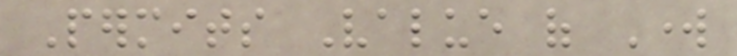Permits Value of Work
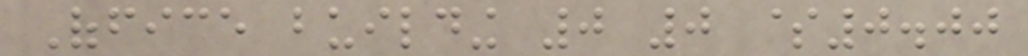Office building 0 0 $0.00
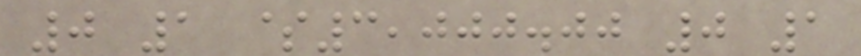0 1 $3,000.00 0 1
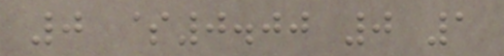0 $0.00 0 1
